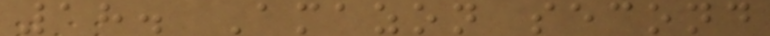18. Amazon second
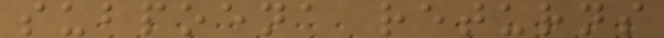subpoena returns
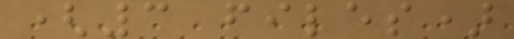(3 files)
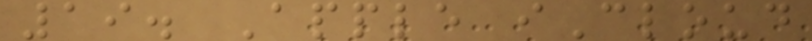19. Apple iCloud
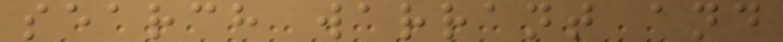search warrant and
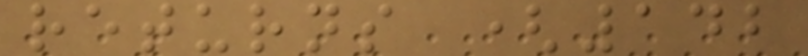returns (142
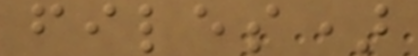files)
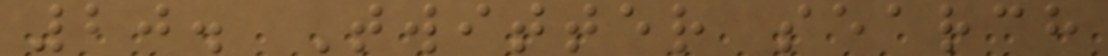20. Twitter search
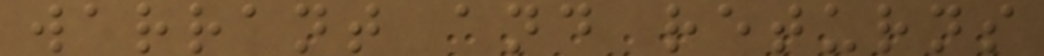warrant and returns
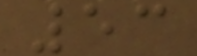53
